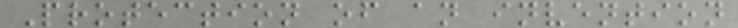Protection of an invention
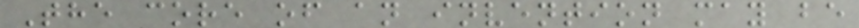The core of an invention may be
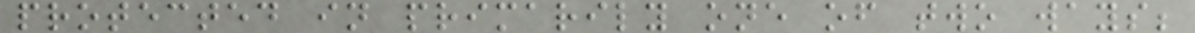protected in primarily one of two ways;
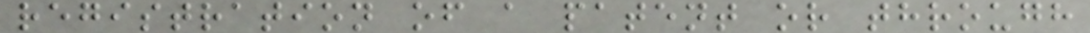registration of a patent or through
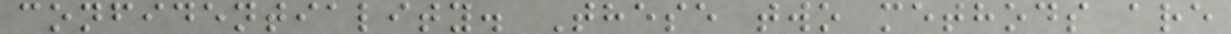confidentiality. These two methods are
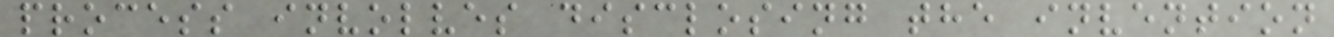process involves disclosing the invention
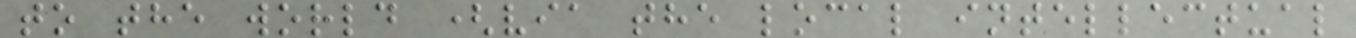to the world (via the local intellectual
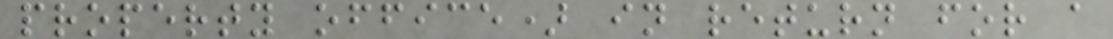property office) in return for a
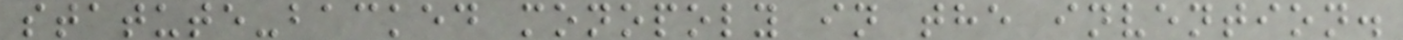statute-backed monopoly in the invention.
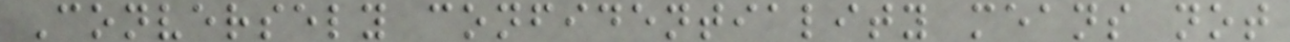Conversely confidentiality means not
